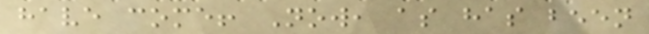have come! Now, as has been
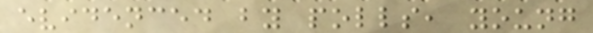evidenced by polls, young
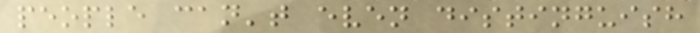people can't even distinguish
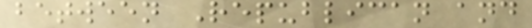between Republican and
